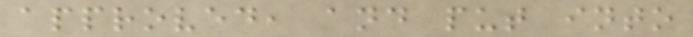approved, and put into
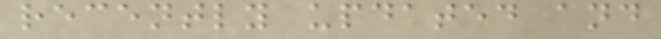recently updated and
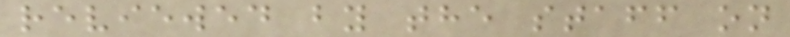reviewed by the staff on
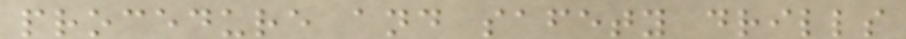procedure and safety drills
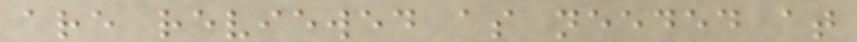are reviewed as needed at
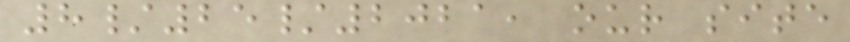8/25/2021, our site
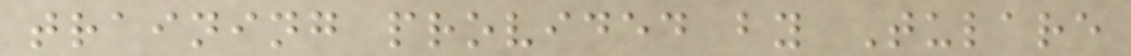training provided by Tulare
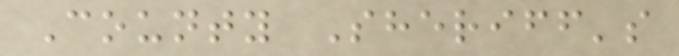County Sheriff's
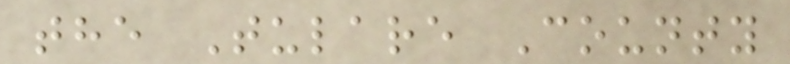the Tulare County
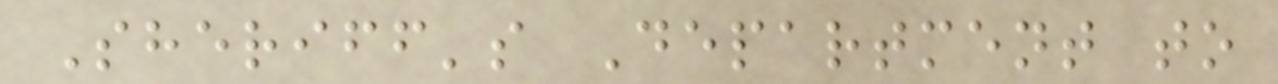Sheriff's Department to
